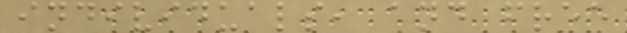individuals, and free
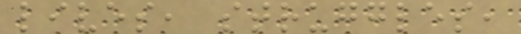lives, struggles,
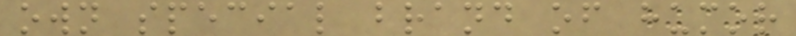own special brand of humor
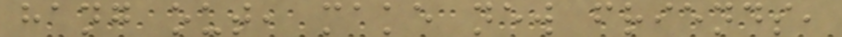hang out, make new friends,
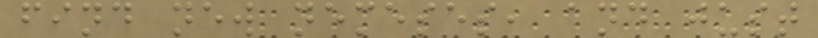find new nemeses, and just
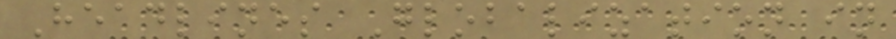Headlines Globalization in
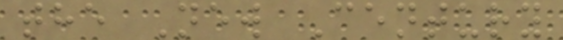the New Century
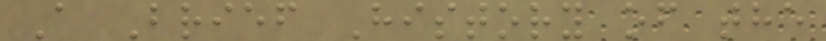A Brief History of the
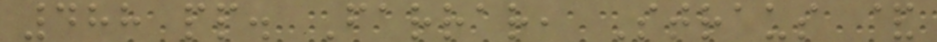488 pp. Farrar, Straus &
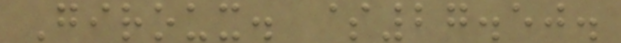Giroux. $27.50.
